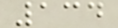134
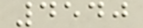4540
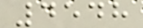4548
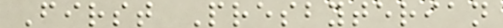First Presbyterian
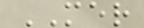MER
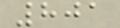801
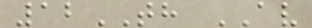12TH AV
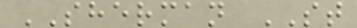SHERMAN ST
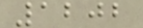1202
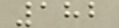182
